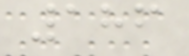186
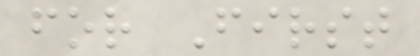for First
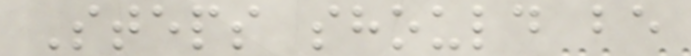Steps should be
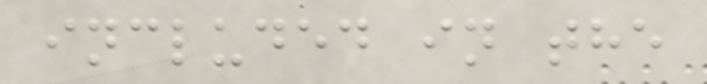included in the
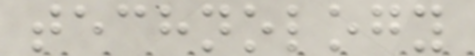technology
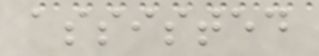assisted
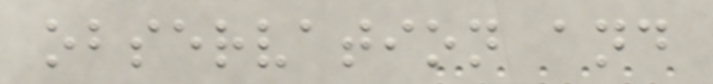observation and
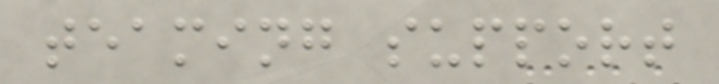teaming support
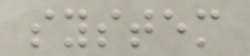system
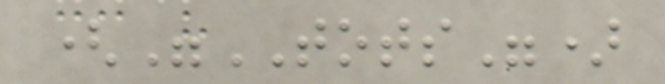("TOTS")
